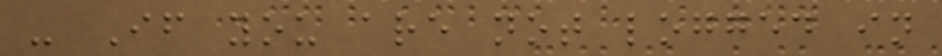- If you are not logged in
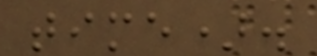time).
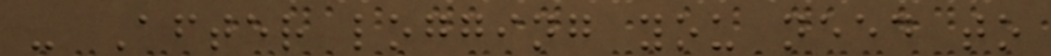- After logging you need to
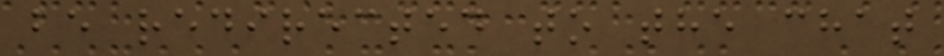be redirected to the chat
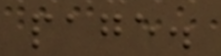page.
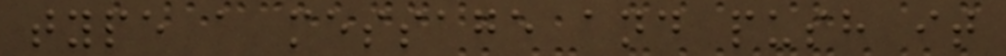type a message and push it
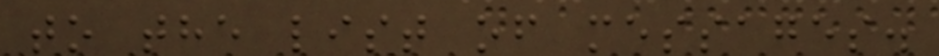to the list of messages.
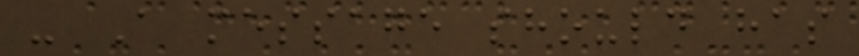- A message should has
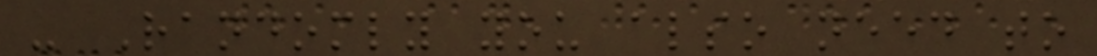- Randomly you also need to
